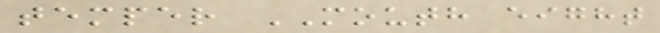temper MOUTH eight
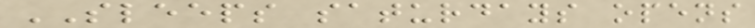SLEEPS saturdays opens
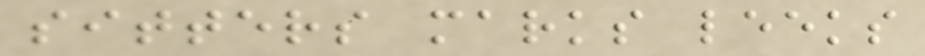sitters marks leeks
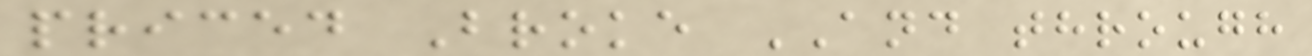priced Broke AND through
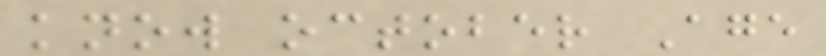know october Age
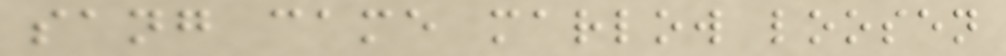sang came marlow loosen
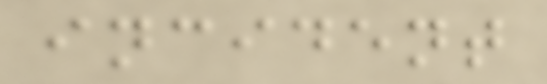incident
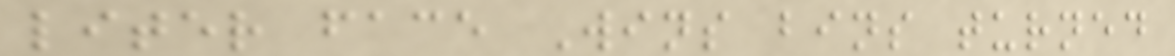liter face Wins bins turned
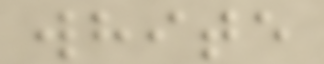white
